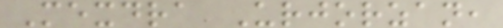Mexdra Urjorzan,
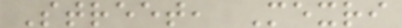Street, Mexri
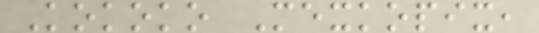Kokoko Mexkopix,
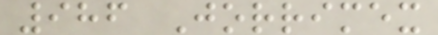986 Jorrimex
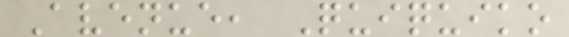Avenue, Quiquiko
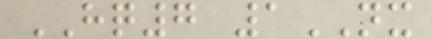HQ7 1NX
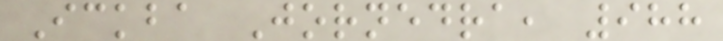Ickba Jornedra, 988
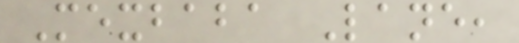Mexbaba Lane,
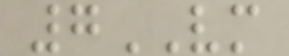7VM
